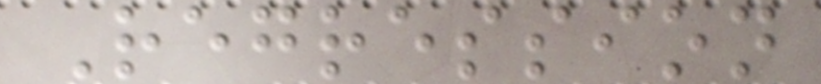Regression
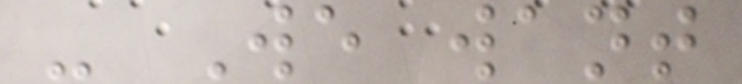- We want
